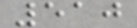510
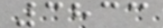3833
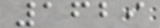1629
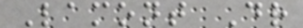Lamont Dr
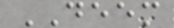DEEM
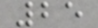25
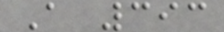A 393
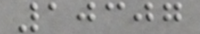10307
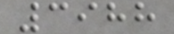3988
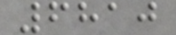6810
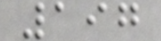197
